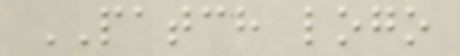PATCH logo
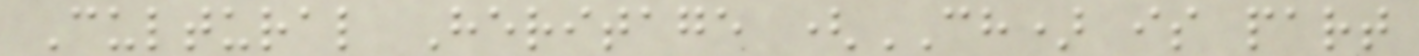Cultural Heritage (CH) is part
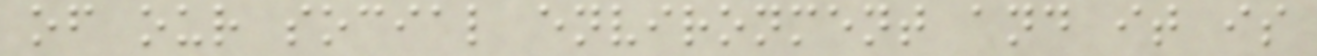of our social environment and it is
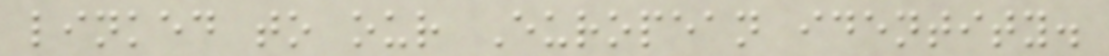linked to our European identity.
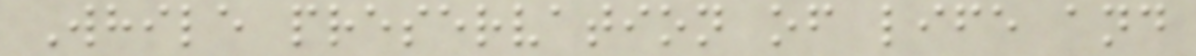While preservation of life and
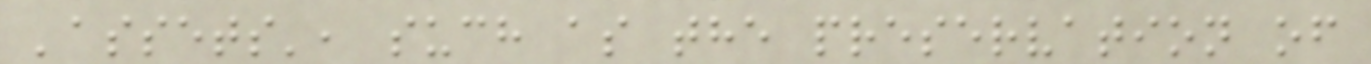'assets', such as the preservation of
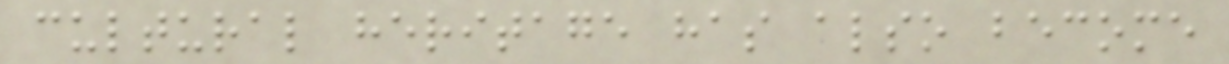cultural heritage has also become
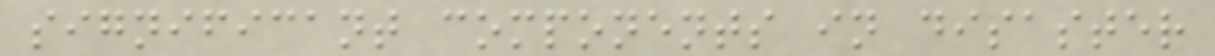significant components in disaster
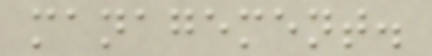management.
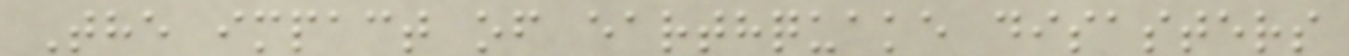The impact of earthquake disasters
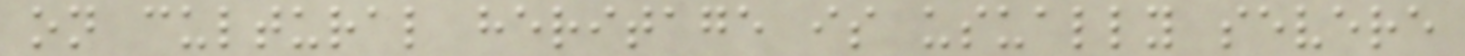on cultural heritage is usually severe
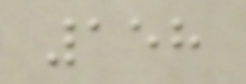158
